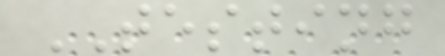TESTING
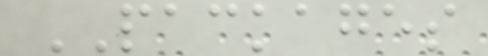PACKAGES
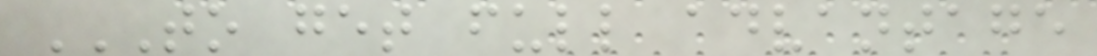TO GET FULL ADVANTAGE
